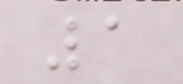1
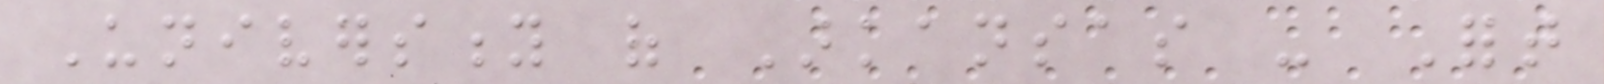University of Arkansas - Fort
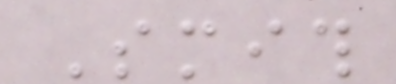Smith
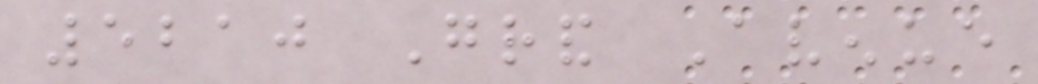5210 Grand Avenue
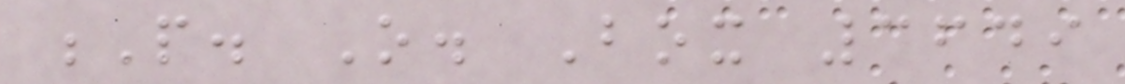P. O. Box 3649
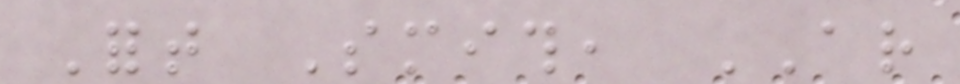Fort Smith, AR
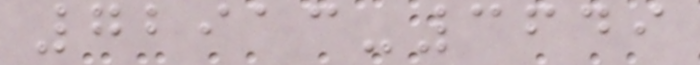72913-3649
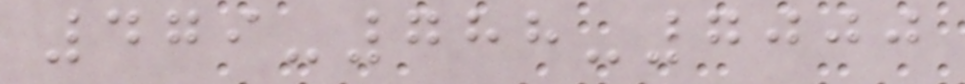479-788-7000
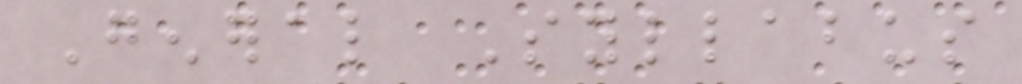General Syllabus
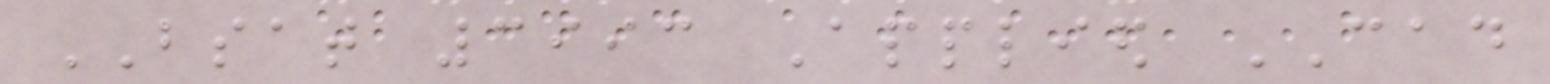BSAT 3993 Applied CAD
